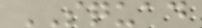SQUAD
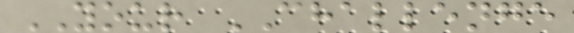YOUR CHALLENGE
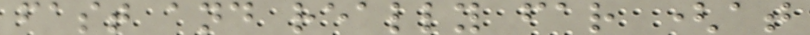fast and really far (at
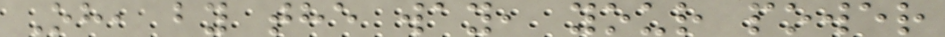Oh, by the way, your power
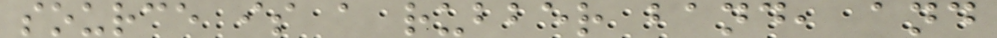source is a rubber band, and
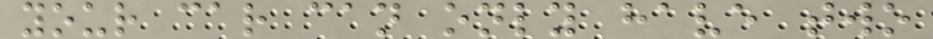your car can only have two
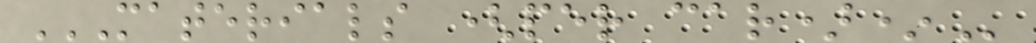MATERIALS (PER CAR)*
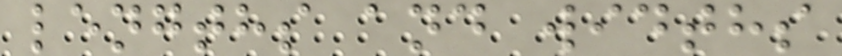lengths and widths
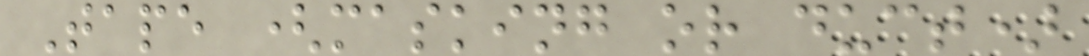Tape (masking or duct)
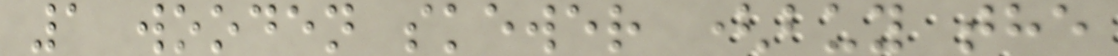1 wooden skewer (buy the
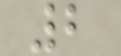2
